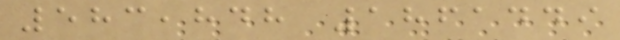583,848 1861449
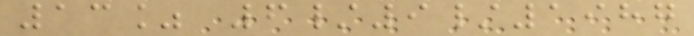13% 6/9/1987
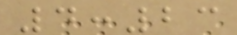4:23
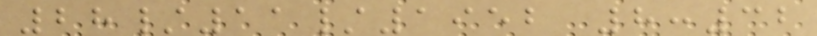28/11/1952 8:32
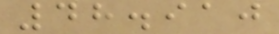48.910
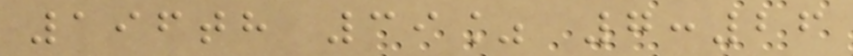196th 39% 7:26
